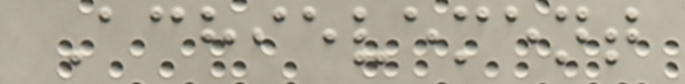Achievement
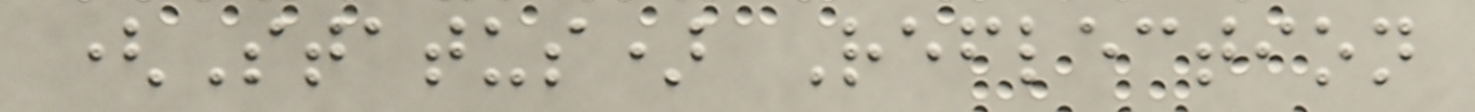(Status) Reflection
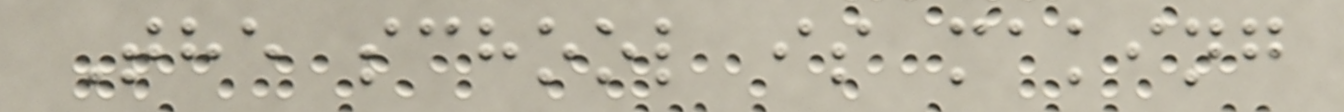The school is making
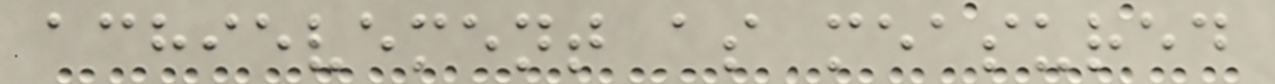achievement as measured
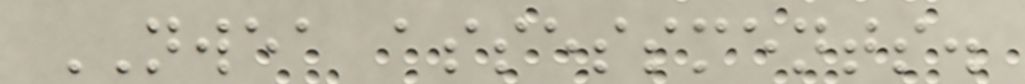NWEA assessments.
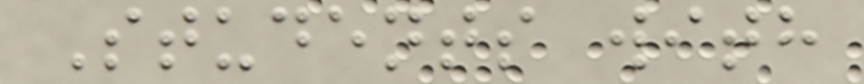Students with
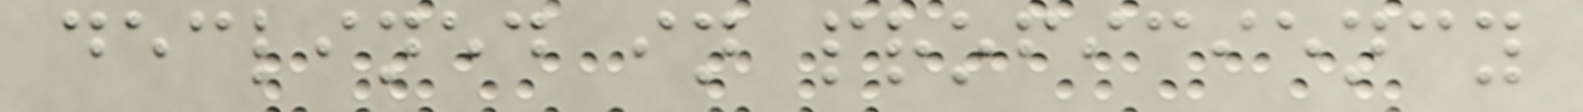declined in proficiency
